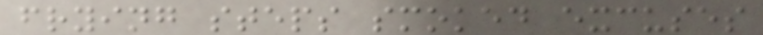frying steps smoked excuses
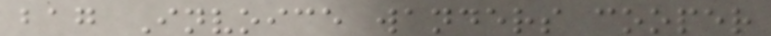bag Invoice wanders cooper
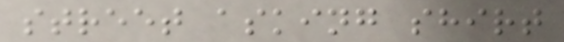street asking shirt
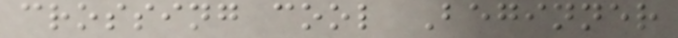crossing cool Beginner
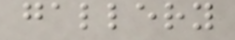gallery
